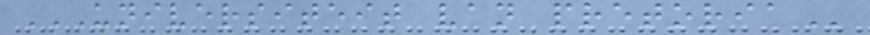UNIVERSITEIT VAN PRETORIA
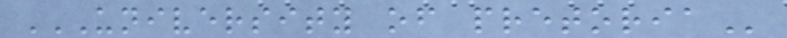UNIVERSITY OF PRETORIA
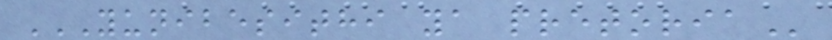YUNIBESITHI YA PRETORIA
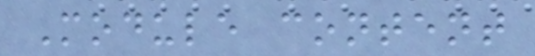Module content
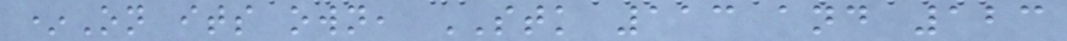*On its own, STK 113 and 123
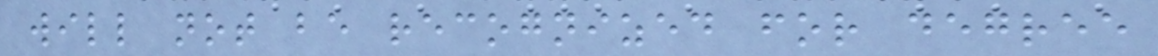will not be recognized for degree
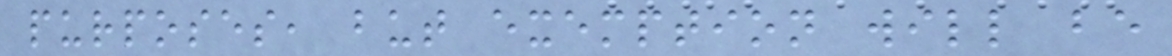purposes, but exemption will be
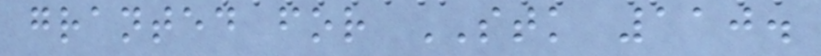granted for STK 110.
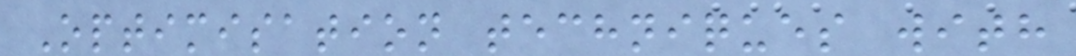Optimisation techniques with
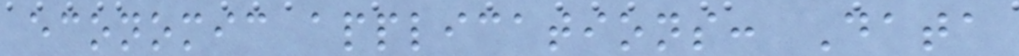economic applications: Data
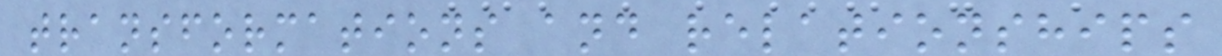transformations and relationships
